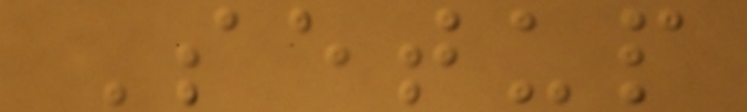Setup
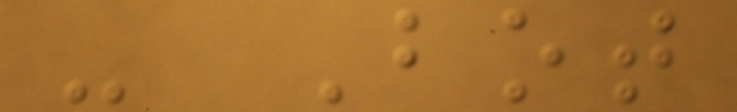- Bot
